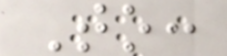To:
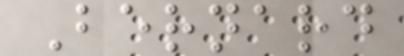Bernard
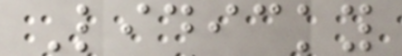Lidicky
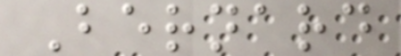Bernard
